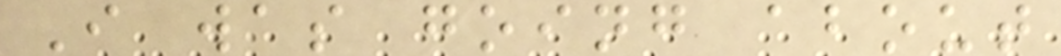I was going about
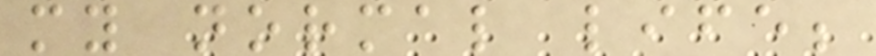my normal life;
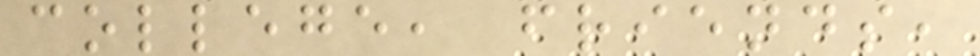college, friends,
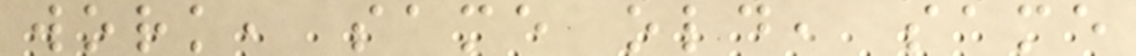work, same old, same
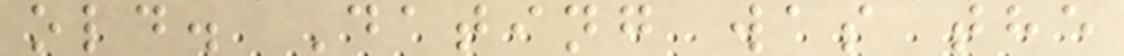old. Dating was the
